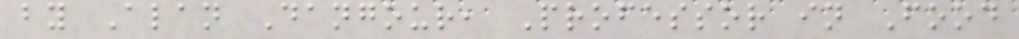by Alan Dangour, Professor in Food
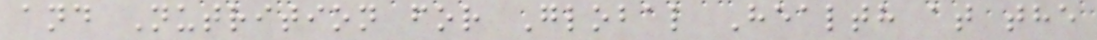and Nutrition for Global Health at the
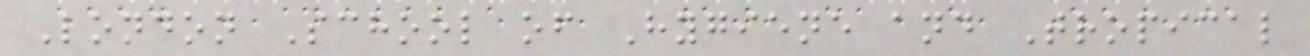London School of Hygiene and Tropical
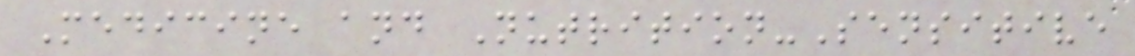Medicine and Nutrition-Sensitive
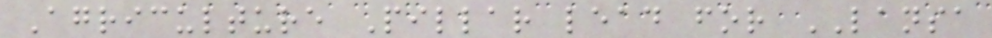Agriculture Pillar lead for LANSA
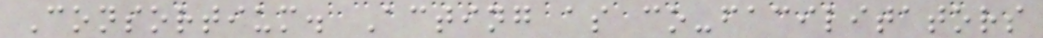Consortium. Acting as co-facilitators
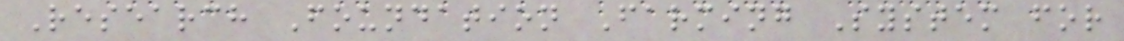Research Foundation Farming System for
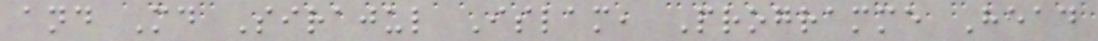and Md Sirajul Islam, Programme Head
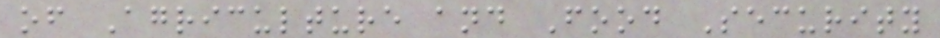of Agriculture and Food Security
